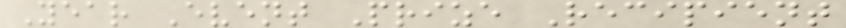Year Event Prize Recipient
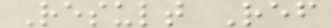Result Ref
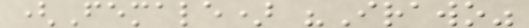(Female) "Irawo"
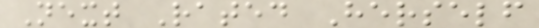Next Rated Herself
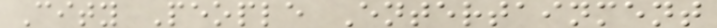City People Entertainment
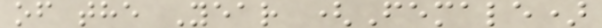of the Year (Female)
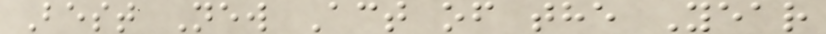Best New Act of the Year
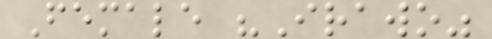Female "Irawo"
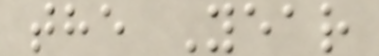the Year
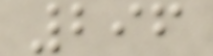296
